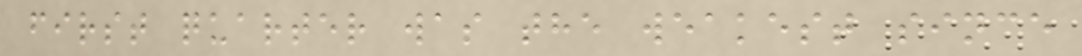first quarter was the weakest since
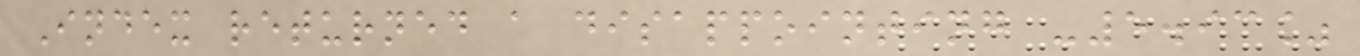Index returned a disappointing -5.93%
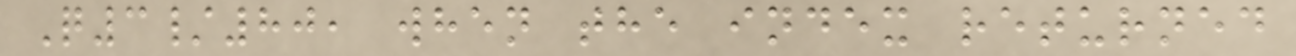Q3/80, when the index returned
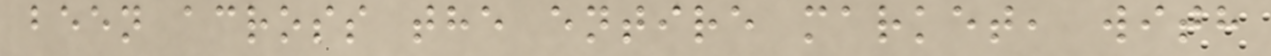been across the entire market, with
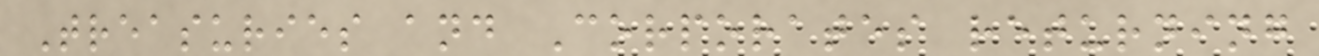Treasuries and Corporates returning
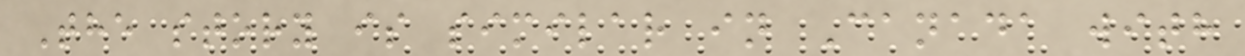The story is similar in Canada with
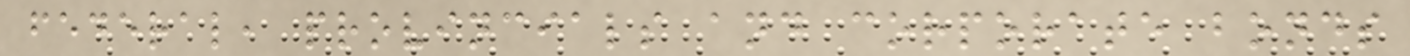federal, provincials and corporate bonds
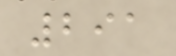291
